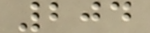204
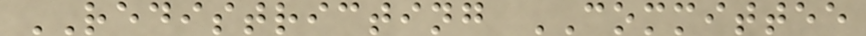REDISTRICTING COMMITTEE
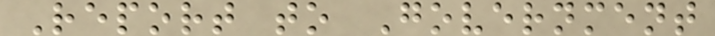Report to Government
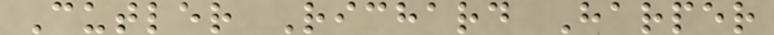Cutler Richard Harper
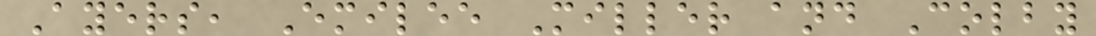Ayers, Emilee Miller and Colby
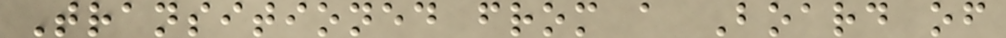Transitioned from a Board of
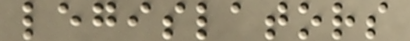legislators
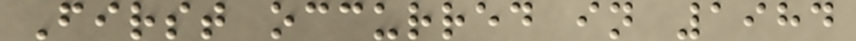First occurred in 1984
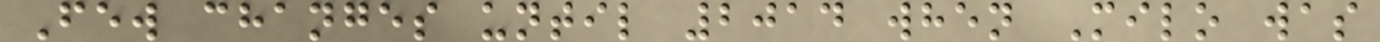Few changes until 2014 when Milo was
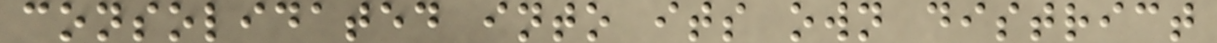consolidated into its own district
